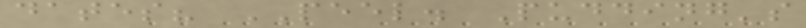dates? PEEL. Pudding's
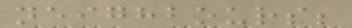neighbours;
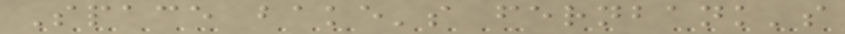Space bake's fernbank's
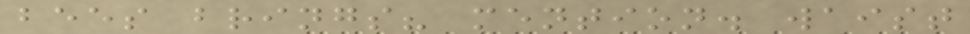bees brings? mention. waist
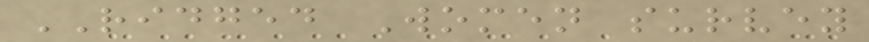RIDGED Women survey
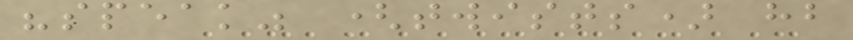"speak" (twists) hb
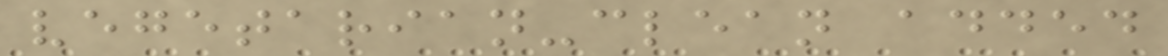vegetarian-clean added
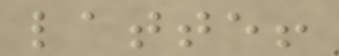latte!
